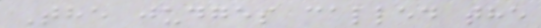The judges called the
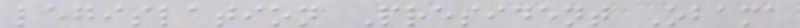legislation President Obama
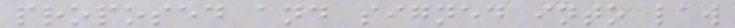proposed and signed into law
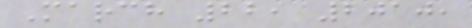March 22, 2010,
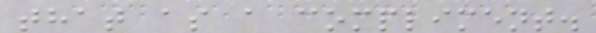that as a compliment.
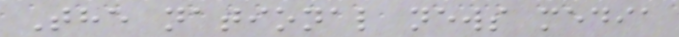The national news media
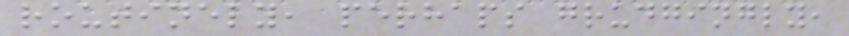routinely, perhaps grudgingly,
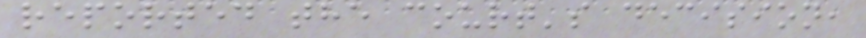reported the court's decision,
